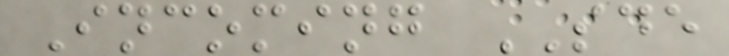Incoming SDE
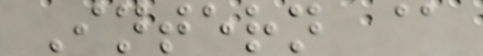Intern @
